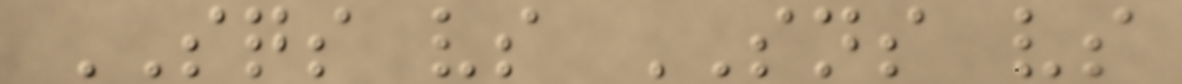SQS vs SNS vs
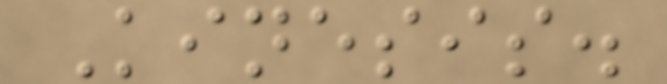Kinesis.
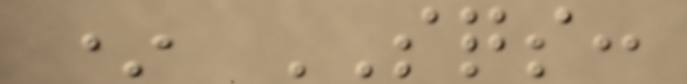* SQS:
